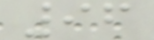96
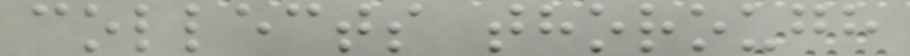collects thorough
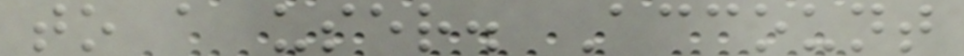to a user. Account
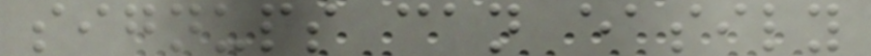signups can easily
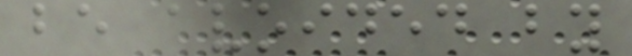be avoided by
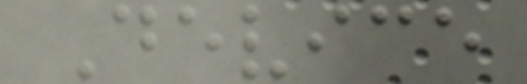Device
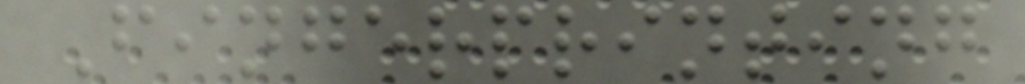Fingerprinting
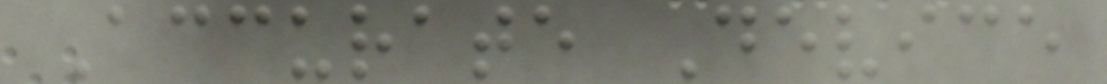Accurate Device
